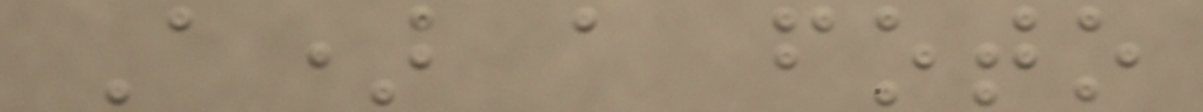A) a foto
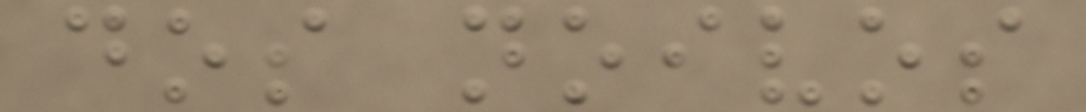dos noivos
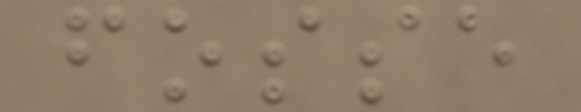fosse
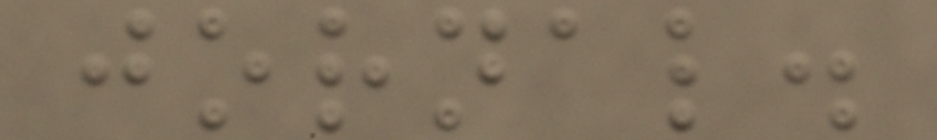jornal.
